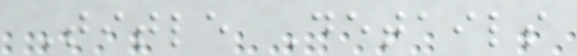Title Details
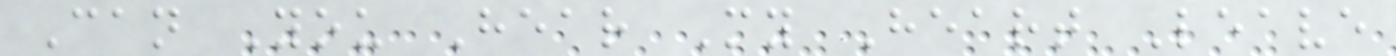Can You Hear My Heart Leave
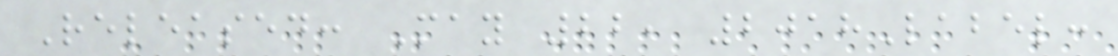Released: May 22, 2018Label:
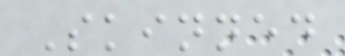Skinned
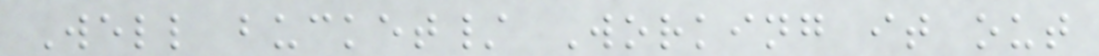Well bucket/ Working it out
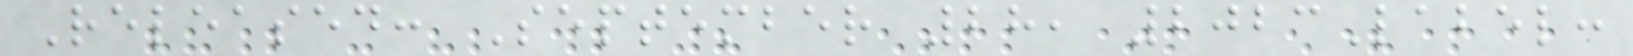Released: September 28, 2023Label:
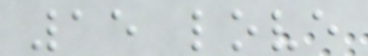15 love
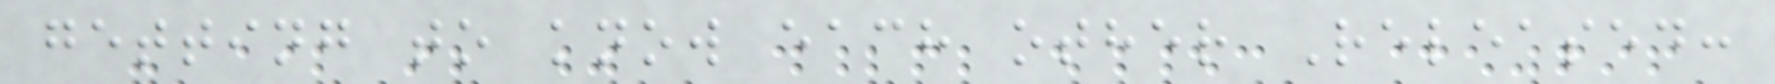getting to know each other Released:
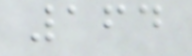164
